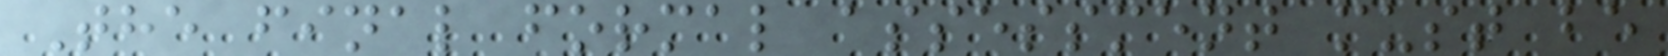The final formal assessment must be
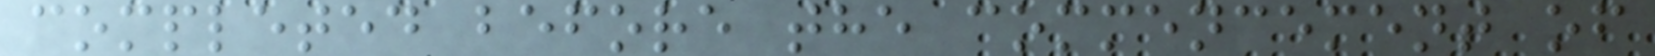completed before the commencement of
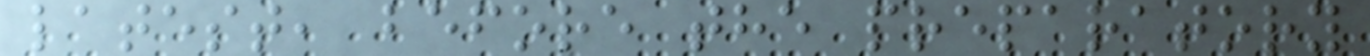latest, before the preparatory
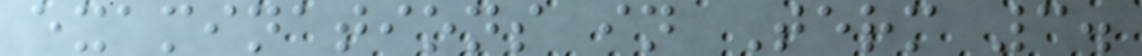examinations in Term 3.
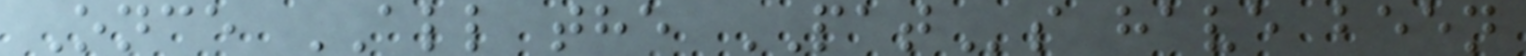Once ALL the PATs have been
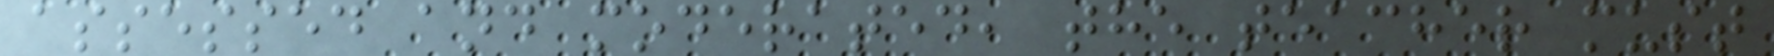assessed and moderated, the teacher must
